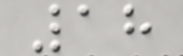18
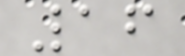16
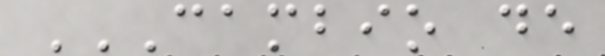CAMBIO DE
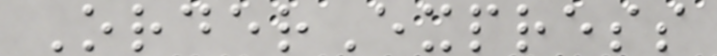OrderExpress
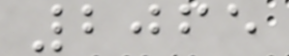2065
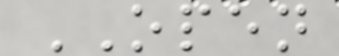OPEN
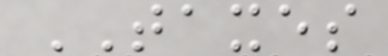TAXES
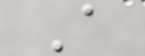A
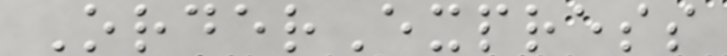OrderExpress
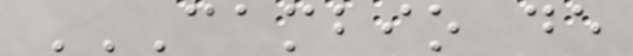CAMBIO DE
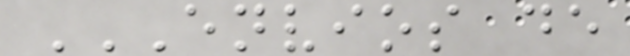ENVIOS DE
